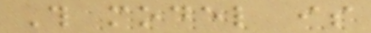This model is
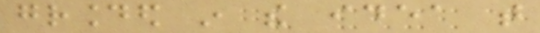grounded in the idea that
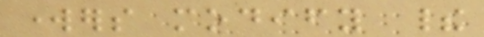workers modify their
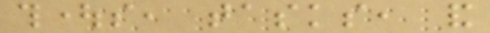thoughts, tasks, and
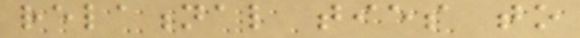relational ties to
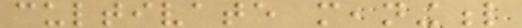cultivate meaningful
